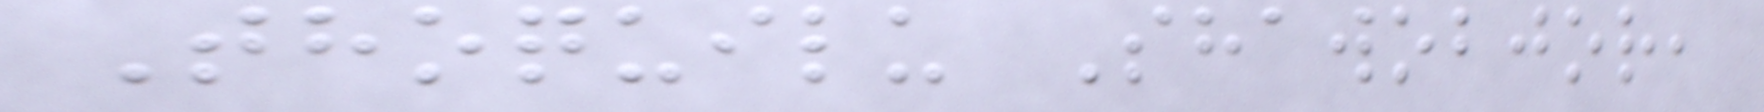Thoquilu Shawobjor,
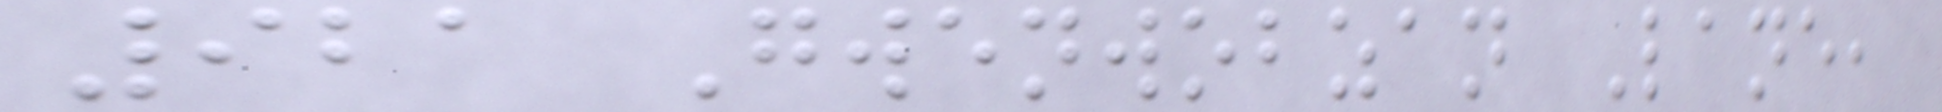921 Gwenwobzan Lane,
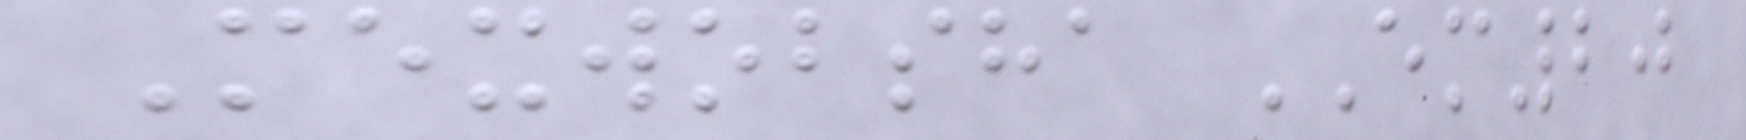Mexwobsha EM20
